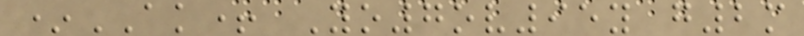*AK+ Yo7ov95y g2m
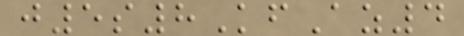j5s8KfAz4
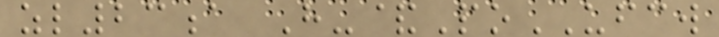zl23a H-&PoUFCW
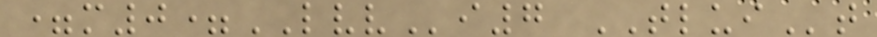=m0=LVVi7 TLUIt
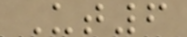Ut6
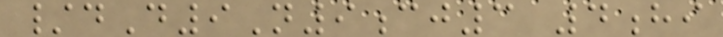/dD9N9cj3 4hi
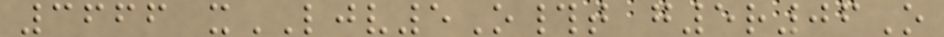3666 xLJV5O#t g5r06O
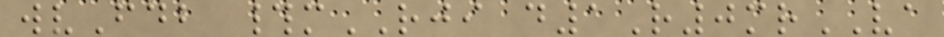wvFdb #mRJI d1R0mrVA
